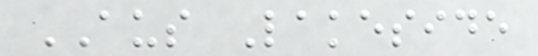AUS Lakeside
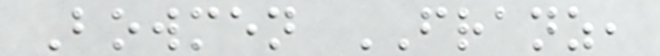Bowmen FRANZ,
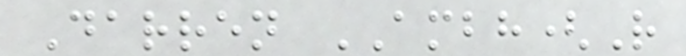Darren AMBH(R
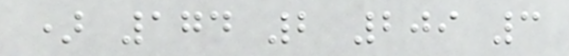) 174 2 209 3
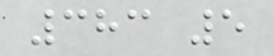383 5
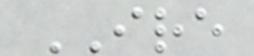IRE
